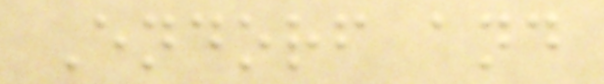Endorf and
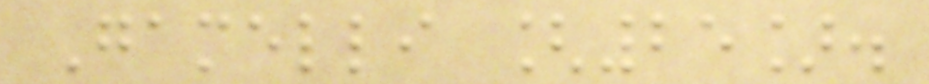Gamelli [25].
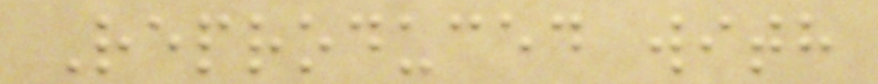Reproduced with
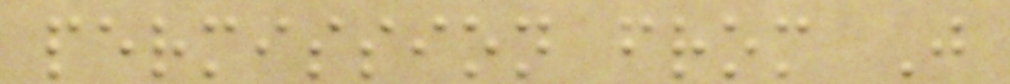permission from J
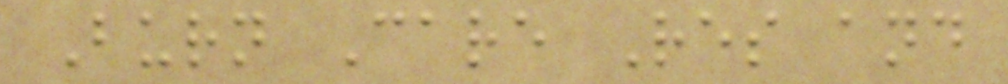Burn Care Res and
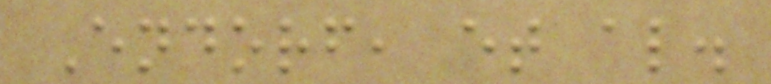Endorf, et al.
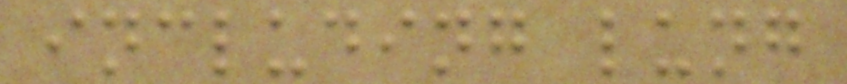including lung
